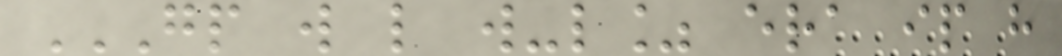GP W L W-L% ERA IP H
